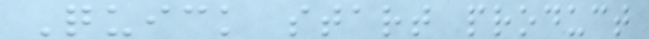Quick start product
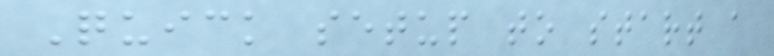Quick setup to start a
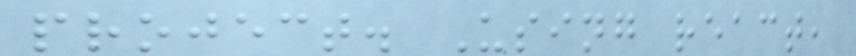project. Using react,
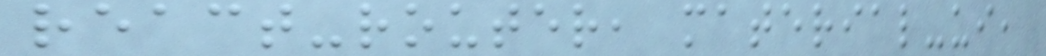react-router, material-ui,
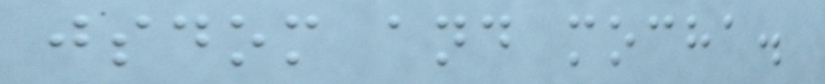jsdom and mocha.
